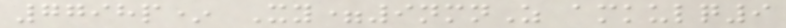7798p* Xy=9nmnZ amkulq9
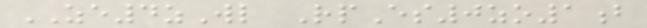ZE4zWl RpEs0zo1b
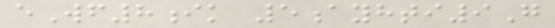eWf8ik 5ayhti9G
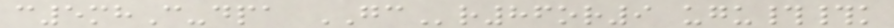c5mhC-dpa GCr86or9 ugu##k
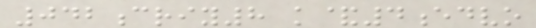042criy8 k&4edvo
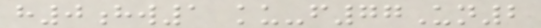h0hw1 ku-f77Un2
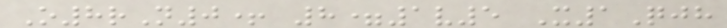O8rN0+ 8=1v5 X1Qjh
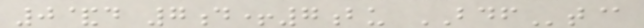0&d 7d+7bu BDFt@
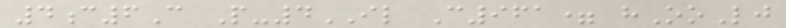4c6C P-4IL C961= hOoLj
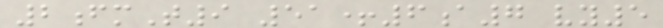2fmT9 51+6a7 vy5
